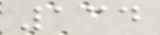134
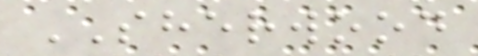SHERWOOD
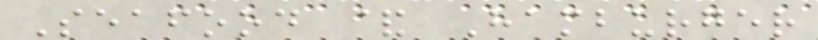Seafood & Hamburger
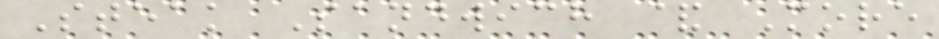Steak Sandwich & More
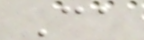Ca
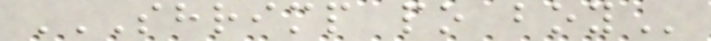SHRIMP PO BOY
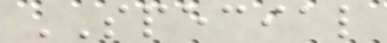SPECIAL
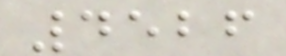4526
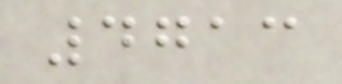4713
